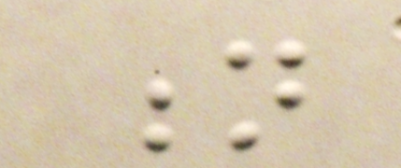n
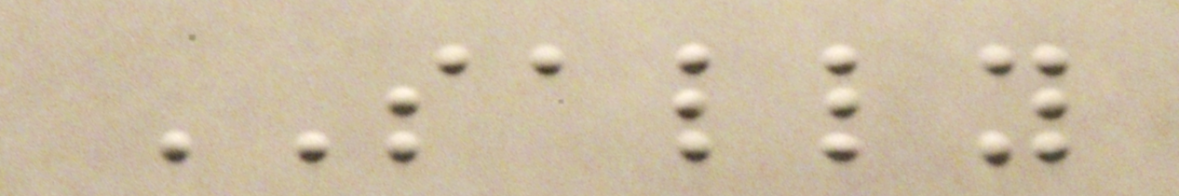SALLY
